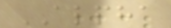ALPHA
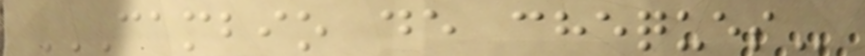CAMBIO DE CHEQUES
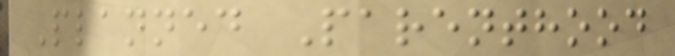Planned Parenthood
